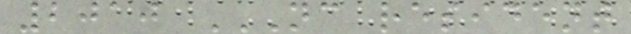2010 NC RESIDENT
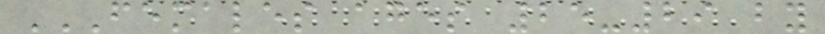FEMALES AGES 25-29 BY
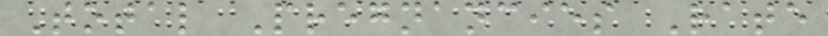Total Pregnancies Rate
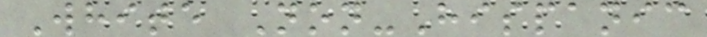White Non-Hispanic
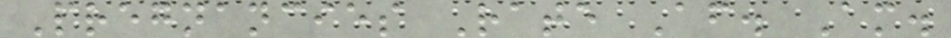Pregnancies Rate Af. Am.
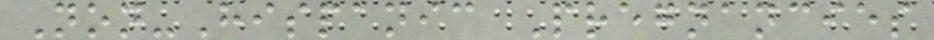Non-Hispanic Pregnancies
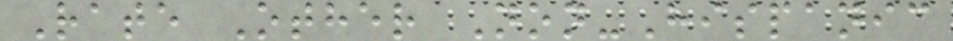Rate Other Non-Hispanic
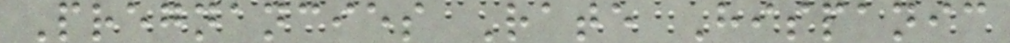Pregnancies Rate Hispanic
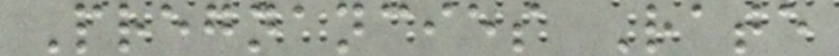Pregnancies Rate
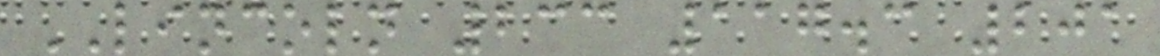LINCOLN 233 117.3 201
